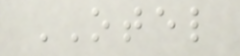OTEL
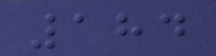184
